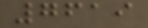7619
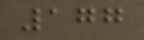177
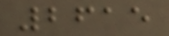2615
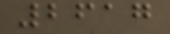2617
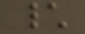\
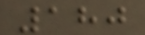180
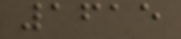1615
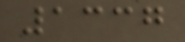1337
